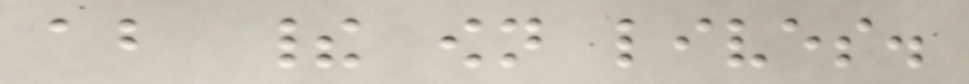about their own lives.
